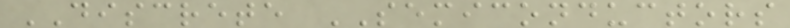DISCRETE SEMICONDUCTORS
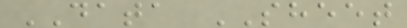DATA SHEET
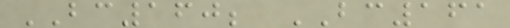BC160; BC161
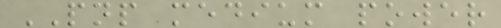PNP medium power
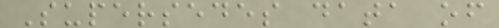Supersedes data of
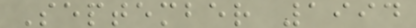September 1994
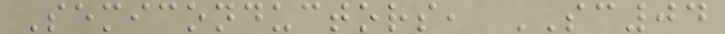Semiconductors, SC04
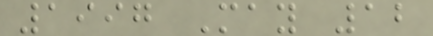1997 May 12
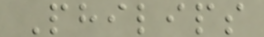Philips
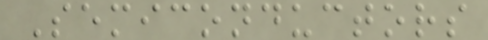Semiconductors
